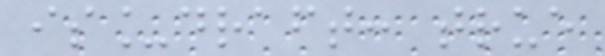is_draft: true
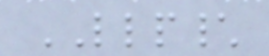LLP\
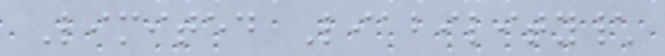Limited Liability\
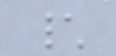\
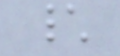\
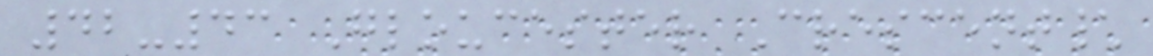42-43 Gloucester Crescent\
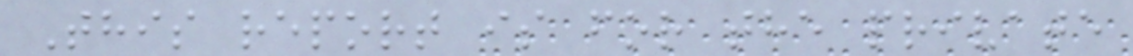This report is for the private
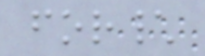for\
